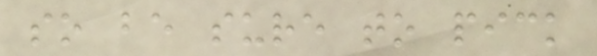so be sure to pick
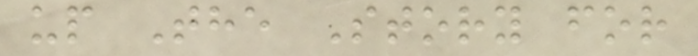up The Story for
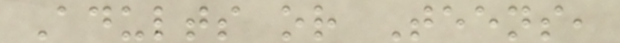Adults or Teens,
